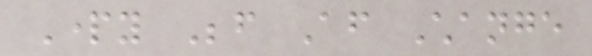Party Before After Change
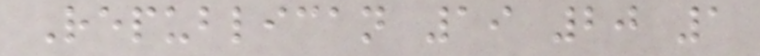Republican 19 20 1
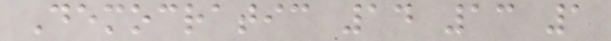Democratic 14 13 1
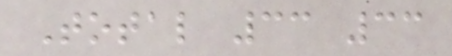Total 33 33
